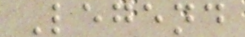Legend
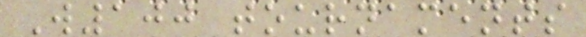W100 tournaments
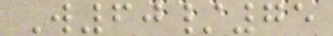W60/75
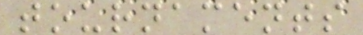tournaments
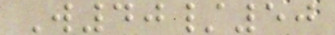W40/50
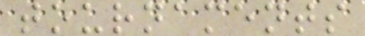tournaments
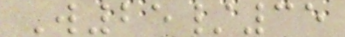W25/35
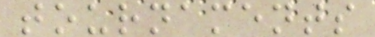tournaments
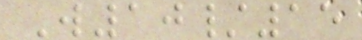W10/15
